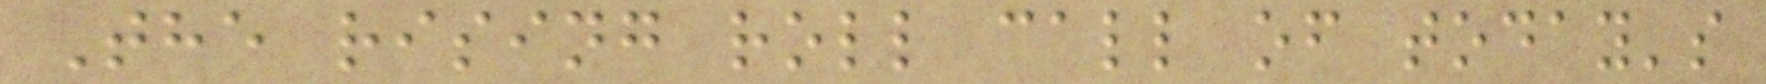The rising roll call of today's
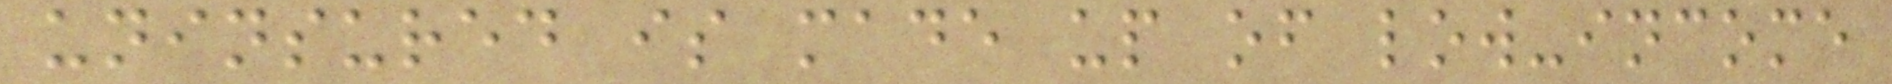uninsured is made up of low-income
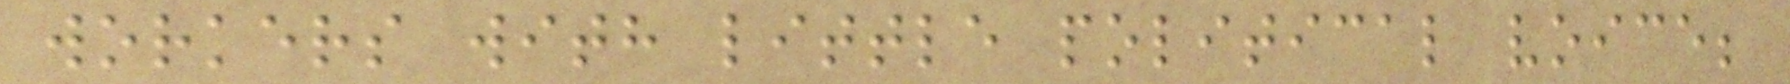workers with little political voice;
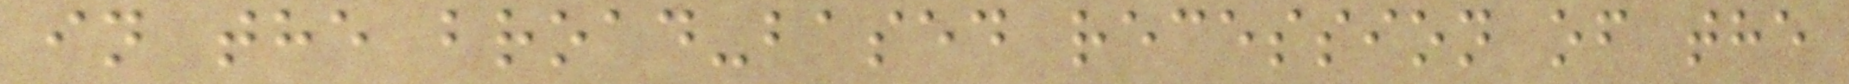in the broad-based recession of the
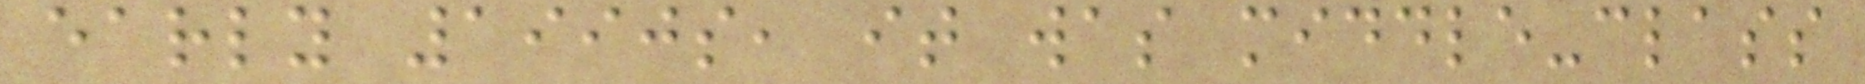early 1990s, it was middle-class
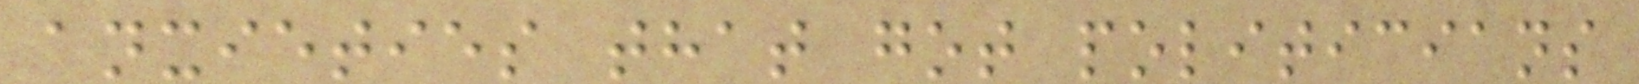anxieties that got politicians
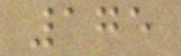175
